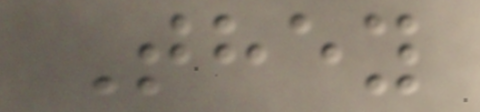They
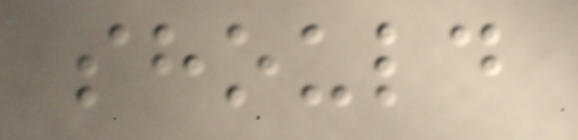should
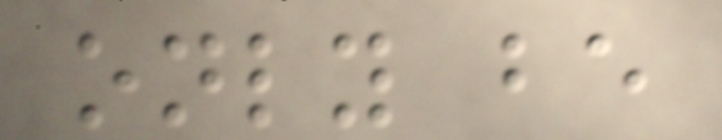only be
